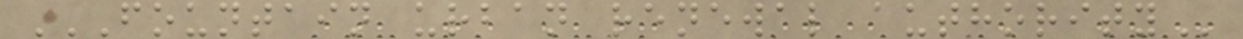FOUNTAIN URBAN RENEWAL AUTHORITY
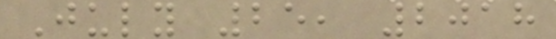July 25, 2018
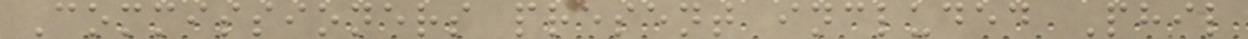Commissioners present included Phil
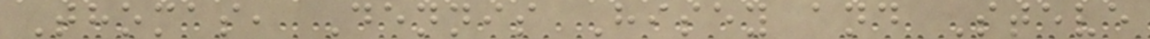Thomas, Dennis Hisey and Steve
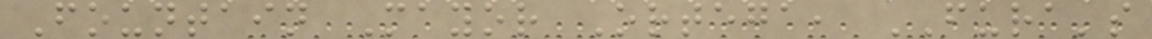Fountain Mayor Ortega, FURA's
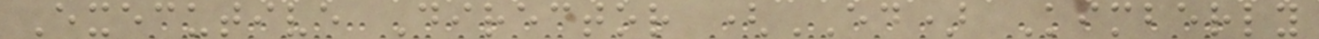Executive Director (ED) Kimberly
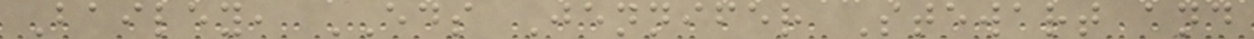Bailey, EDS Jennifer Stewart and
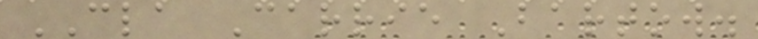CLA Carrie Bartow.
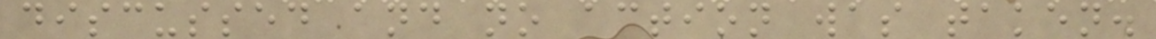discussed and no action was taken.
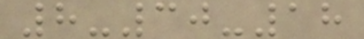8-30-18
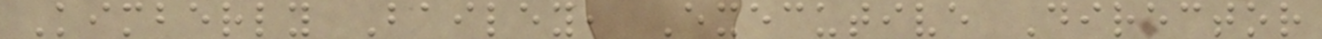Kimberly Bailey, Executive Director
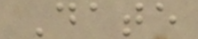Date
